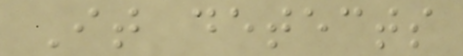It detects
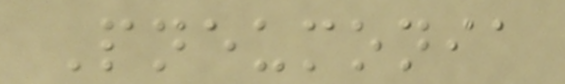Pneumonia
